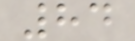84
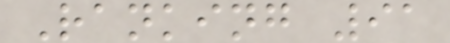Ranking 91
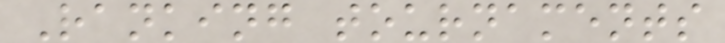Ranking tournaments
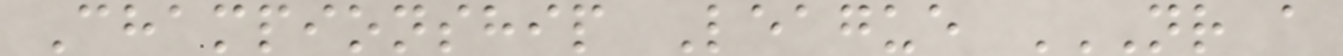Championship League NR A
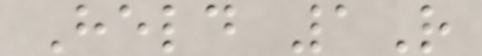Held 1R
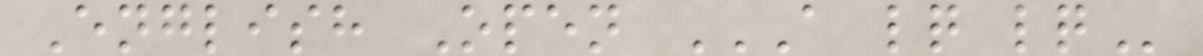English Open A LQ LQ
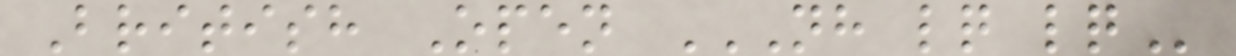British Open NH LQ LQ
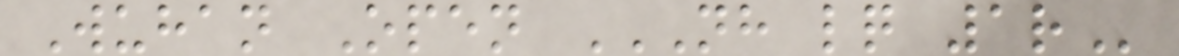Wuhan Open NH LQ 1R
